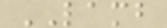LAMB
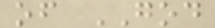of GOD
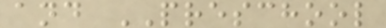and PRESCHOOL
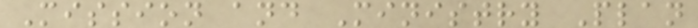Mission and Ministry Plan
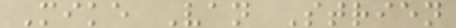Mike Van Strien
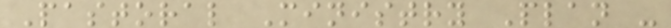Pastoral Ministry Plan -
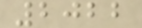2022
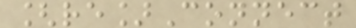[re]Connect
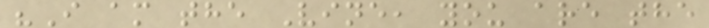"I am the Vine, you are the
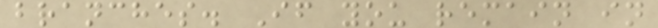branches. If you remain in
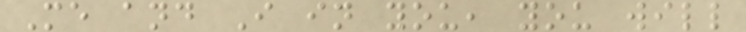Me and I in you, you will
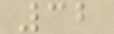32
